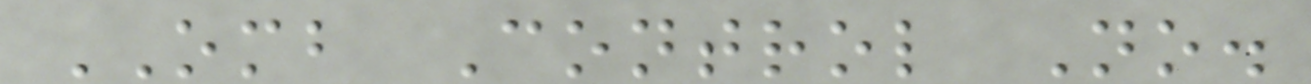OMB Control No.
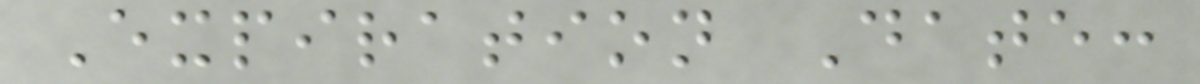Expiration Date:
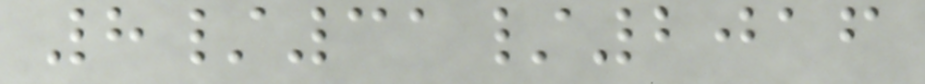8/31/2016
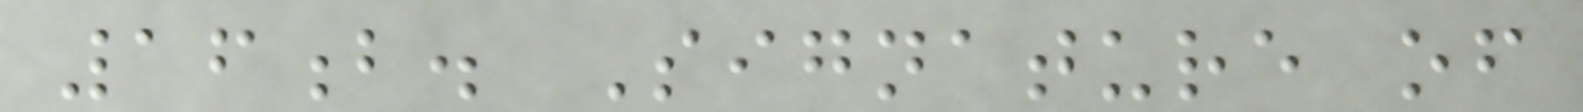16b. Signature of
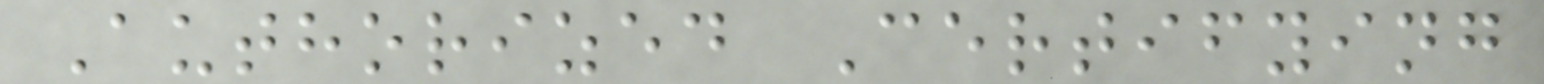Authorized Certifying
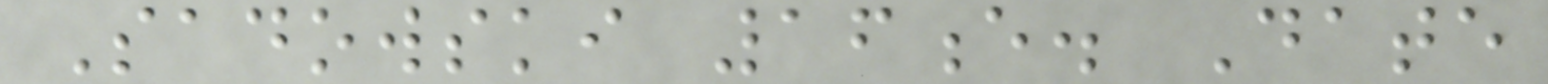Sadowski 16e. Date
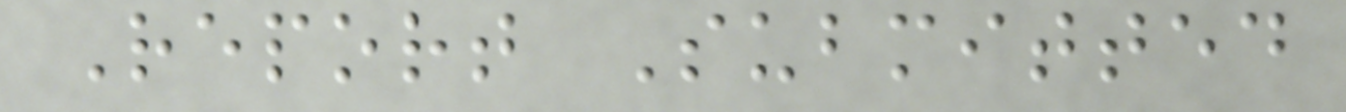Report Submitted
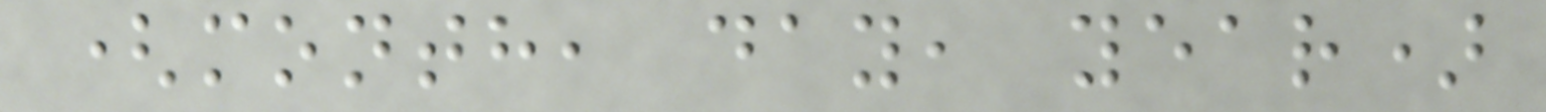(month, day, year)
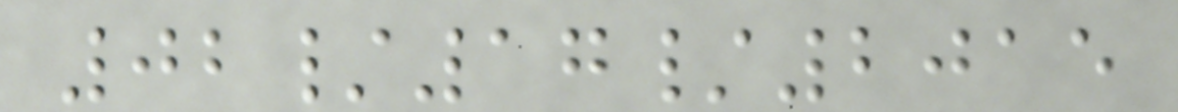02/17/2015
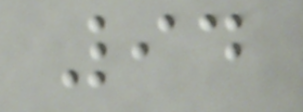94
